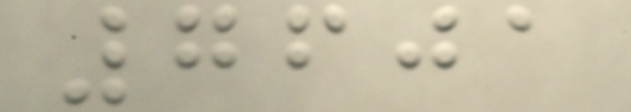7601
